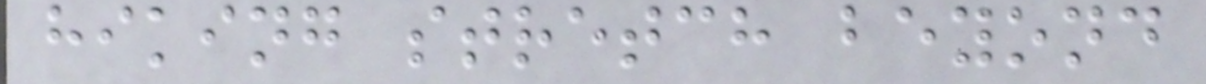hiking stretch beyond
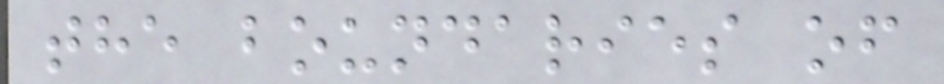the boundaries of
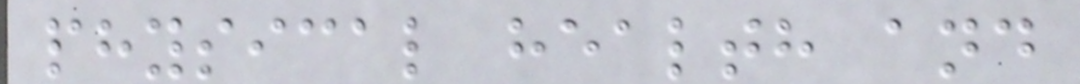physical health and
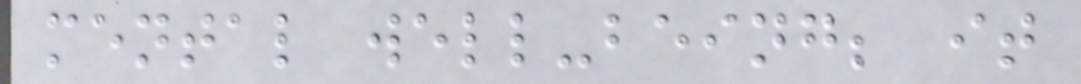mental well-being; it
